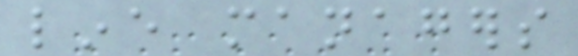line managers
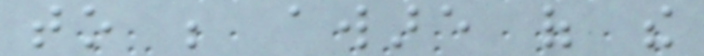to be aware of the
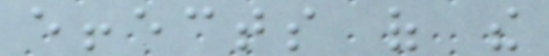effects of the
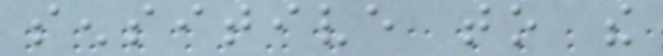sensitive to the
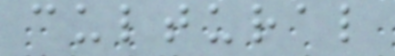cultural
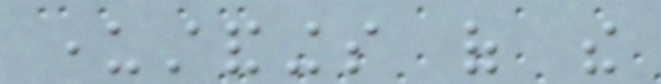understandings of the
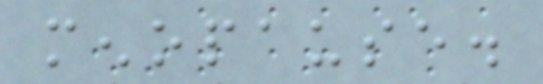menopause.
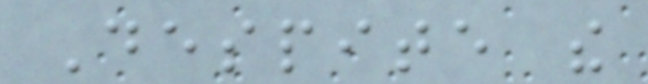Despite the
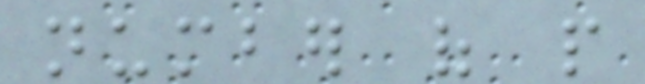number of people
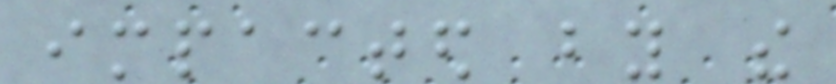impacted by the
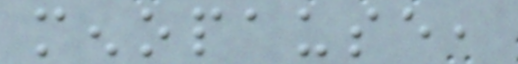menopause,
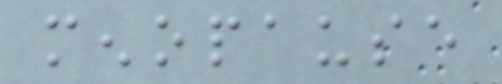menopause
